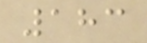183
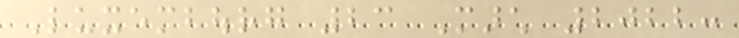Luxembourg 23 March 2022:
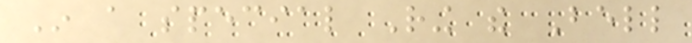In a special Ring the Bell
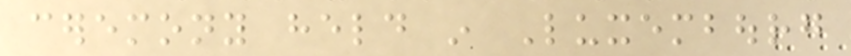ceremony held in Luxembourg
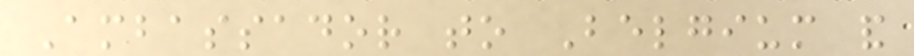Ambassador to Belgium and
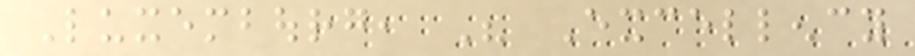Luxembourg, His Excellency
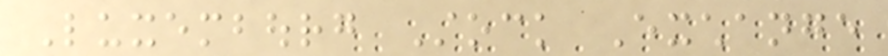Luxembourg Stock Exchange
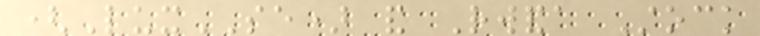(LuxSE) and Rwanda Stock
